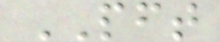PFT
